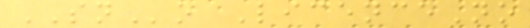SNo LicenceNo
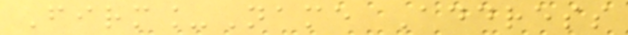Firm_Name Address
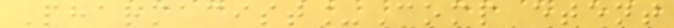Pharmacist_Comp etent
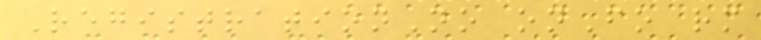RegistrationNo onFo rm
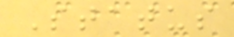Status
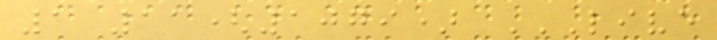1 11(1079) LIVE
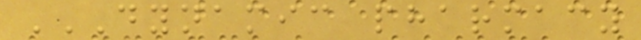DYNAMIC PHARMACY
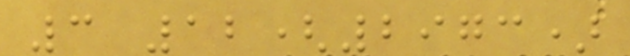3 12(2973)
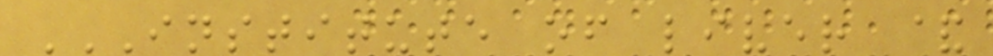INSTITUTE OF LIVER &
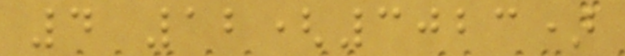4 12(3023)
